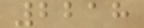2218
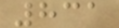831
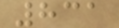831
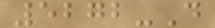5272-D
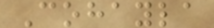Cohayla
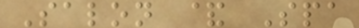Salon & Spa
